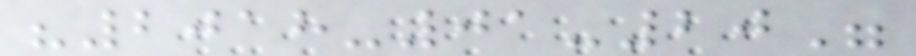"2018-01-20"
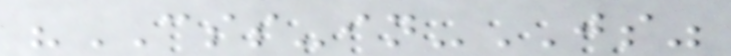"CSS-in-JS"
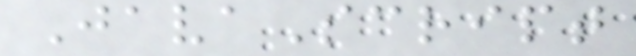JavaScript
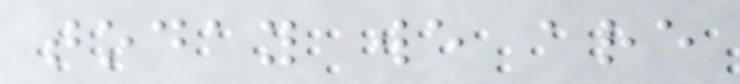today we are
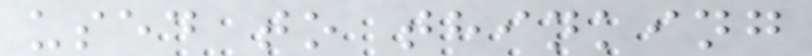used to thinking
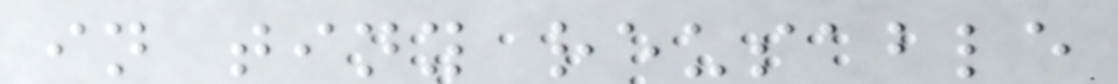in tiny reusable
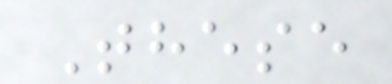These
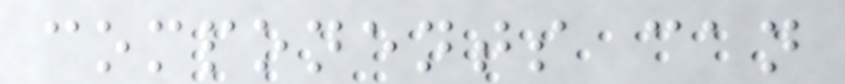components can
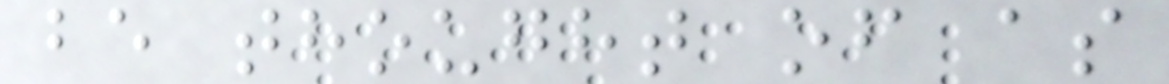be thought of as
